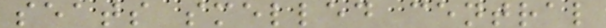seats smelled central
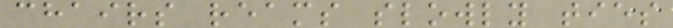chairs reams slowly ties
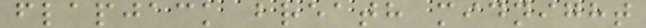flapjack breath midnight
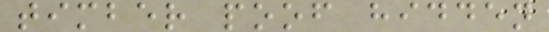timber poof hidden
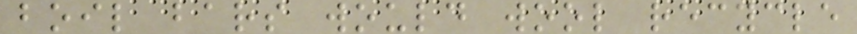boil bars would wool recycle
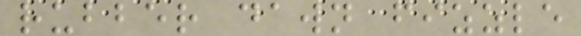rubber dawn fizzle
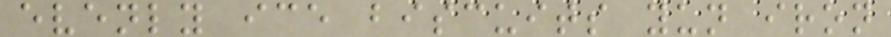evenly ice biscuits yun iron
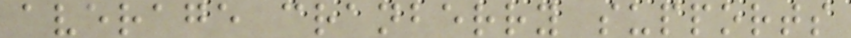average cranberry supports
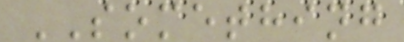SOMETHING
